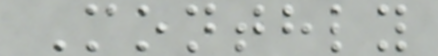Monthly
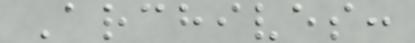Archives:
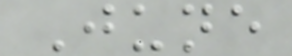June
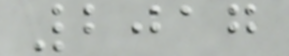2017
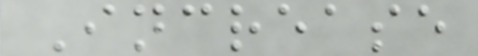Increase
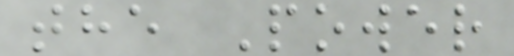the Power
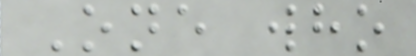One who
